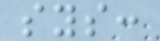sys:
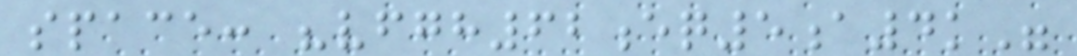space: "vfgh62eq5a4k"
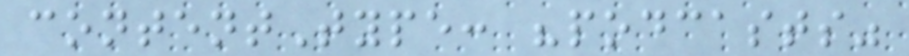contentType: "podcasts"
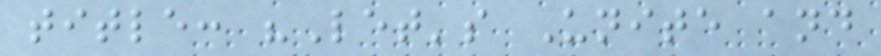title: "Let's Unite and
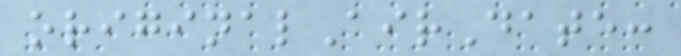originalAirDate:
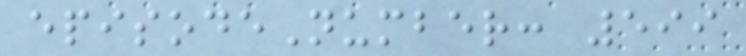episodeNumber: 599
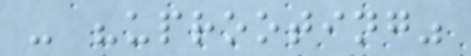- "uprooting"
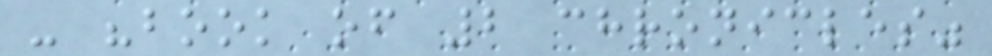- "book of 2 chronicles"
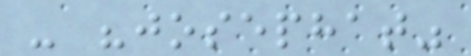- "josephat"
